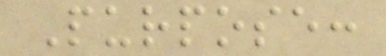Purpose:
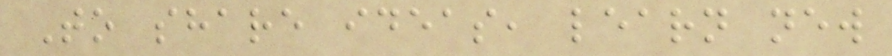To share ideas, learn new
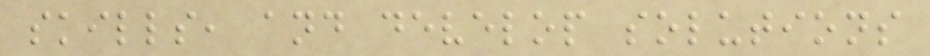skills, and develop solutions
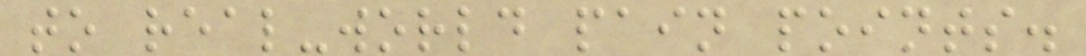to real-world pain points.
